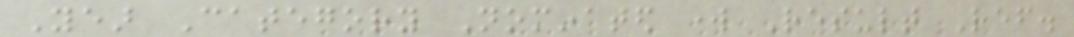Year Category Nominated work Result Ref.
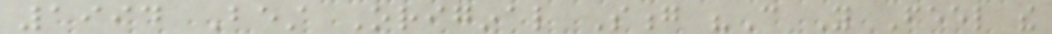1994 Best Original Song "Can You Feel the
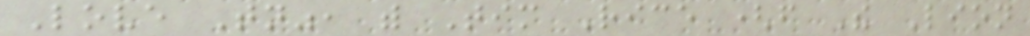Love Tonight", with Tim Rice (from The Lion
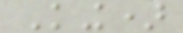King)
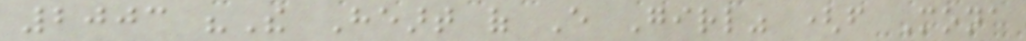2003 "The Heart of Every Girl" (from Mona
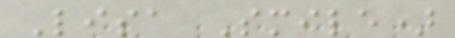Lisa Smile)
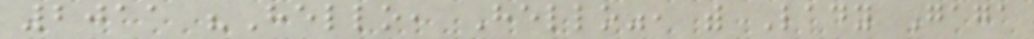2011 "Hello, Hello", with Lady Gaga
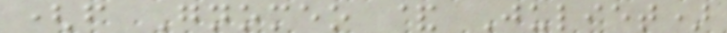(from Gnomeo & Juliet)
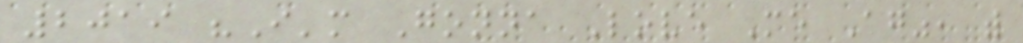2019 "I'm Gonna Love Me Again", with
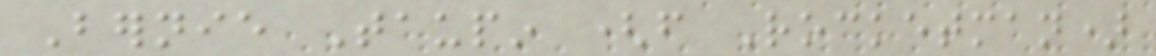Bernie Taupin (from Rocketman)
